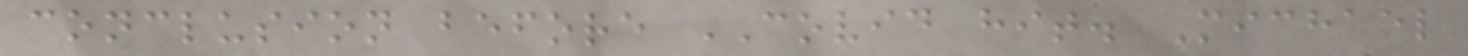conclusion before COVID hit. Michael
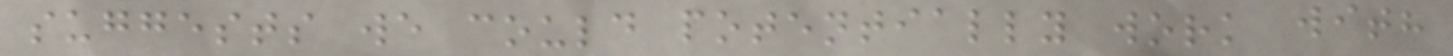suggests we could potentially work with
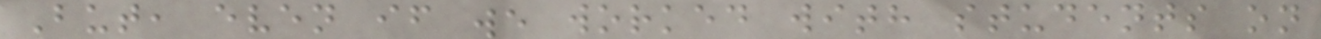But, even if we worked with students on
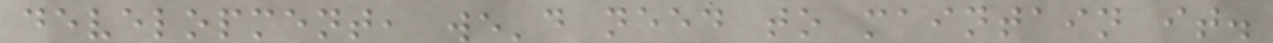development, we'd need to maintain it.
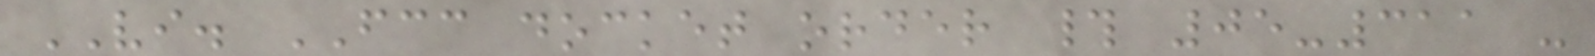VI. FCC docket order # 05-311 -
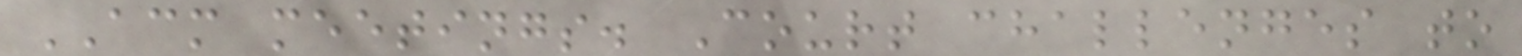ACM meetings. Court challenges to
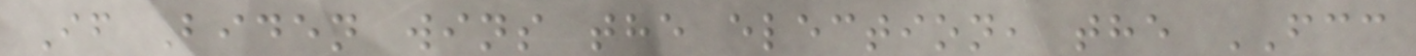If Biden wins the election, the FCC
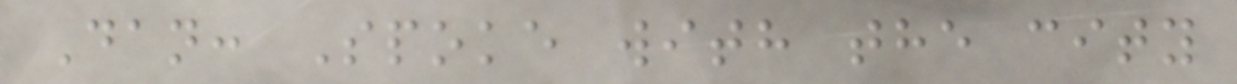Dan: Spoke with the city
